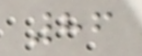86
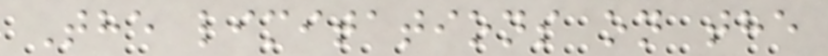The limitations on the
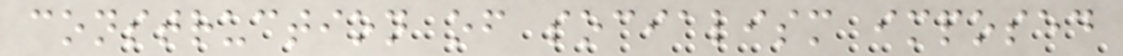construction of socialism imposed
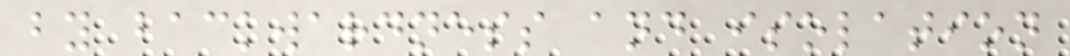by backwardness and isolation
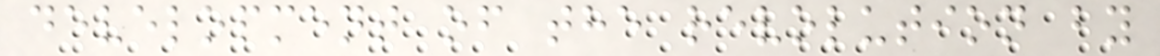development of the revolution by
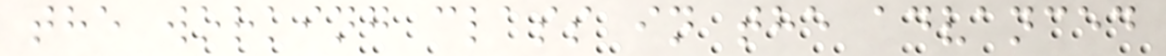the working class in the advanced
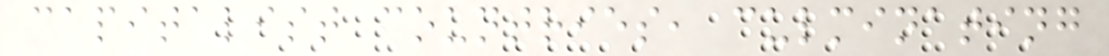capitalist countries, culminating
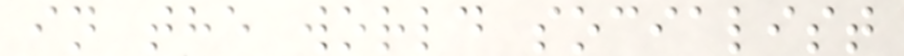in the world socialist
